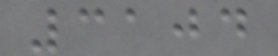3104
